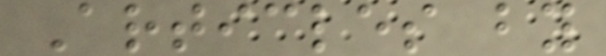Articles by
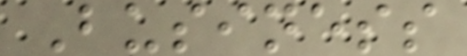Business
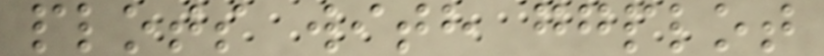plots with ggplot
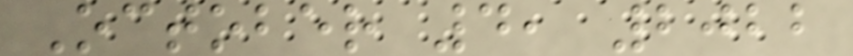October 4, 2022
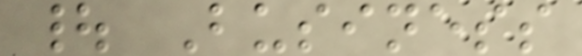| Business
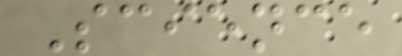Science
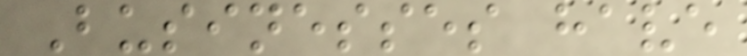Businesses have
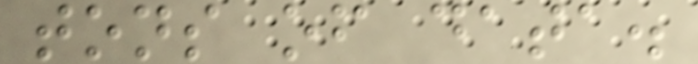tons of data.
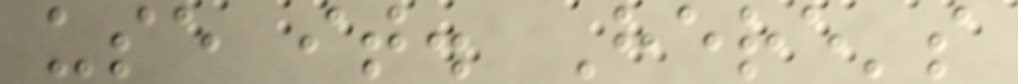use it. Here's
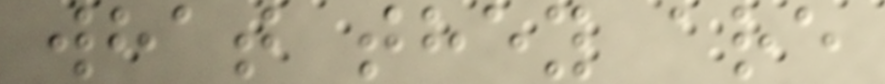what they are
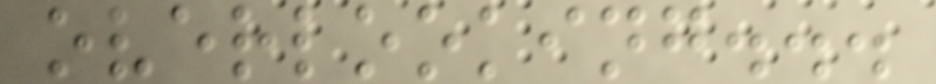overlooking...
